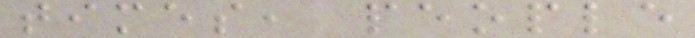times, people
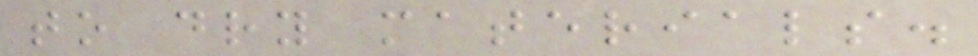to dry materials.
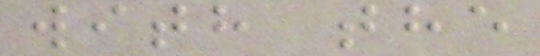with the
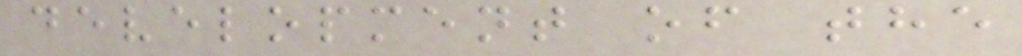development of the
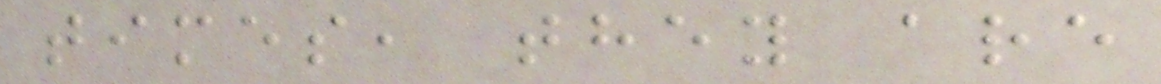times, they are
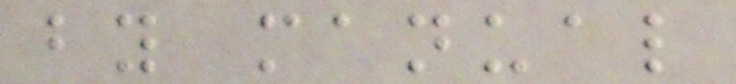by manual
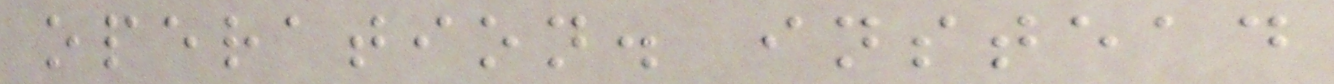operation. instead
